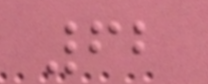62
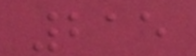215
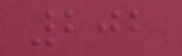202
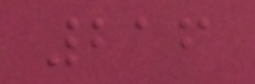216
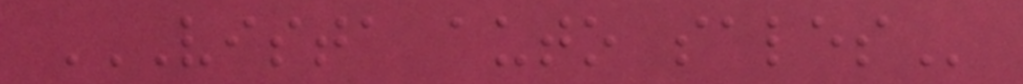VISTA AUTO SALES
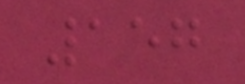157
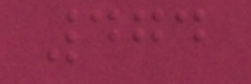474
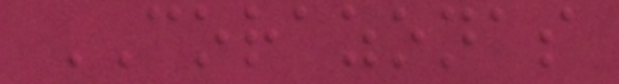CORAZONAS
